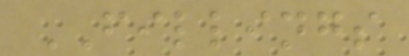FILLINGS
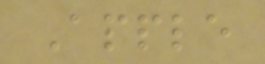Apple
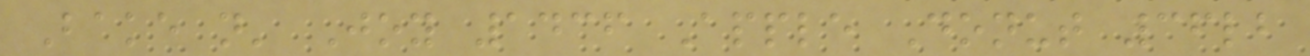Bake n' Joy 1436 Apple Donut 36lb
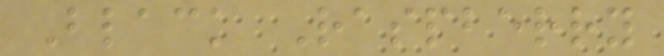Black Raspberry
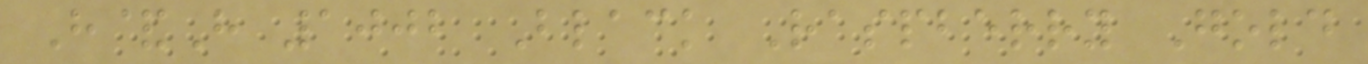H&H 1002 Black Raspberry Gold
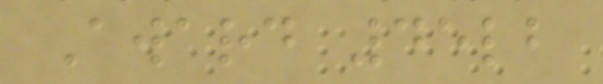Award 45lb
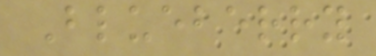Blueberry
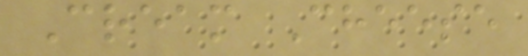Cream Cheese
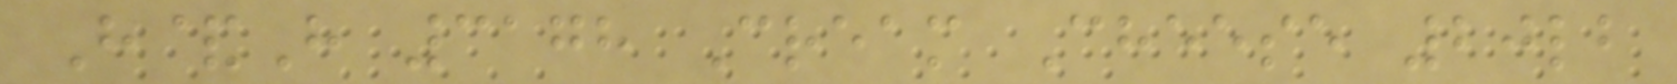H&H 3178 Cream Cheese 20lb
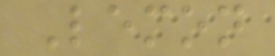Lemon
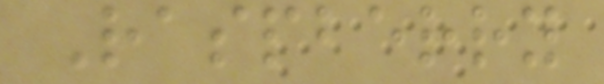Raspberry
